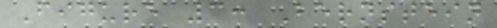Figure 3: Bernstein
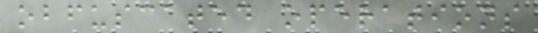obfuscated operations
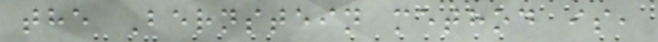the Bernstein method is,
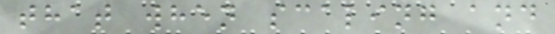that when scaling and
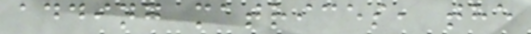adding matrices, the
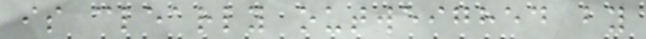is clearly outweighed by
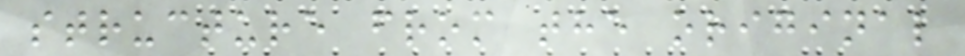structure from the original
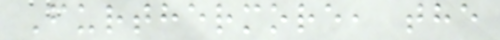Furthermore, the
